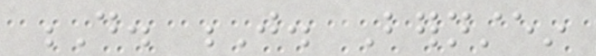D. J. Bernstein
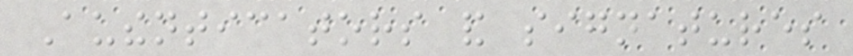Authenticators and signatures
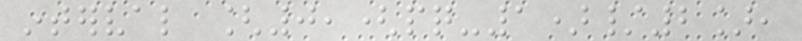interval [0,(pq-1)/2],
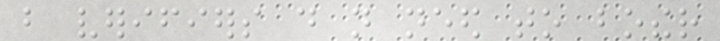but verifiers do not need to bother
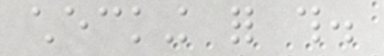checking for this.
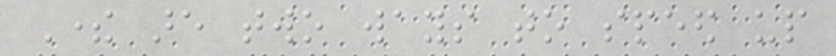There are two ways to speed up
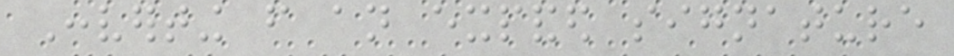Converting from an expanded signature
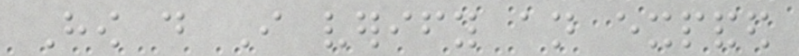How do I verify an expanded
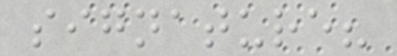signature?
